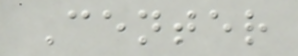Center
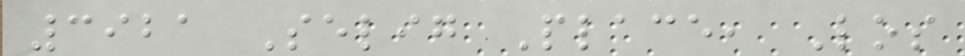3921 Selig Place, Los
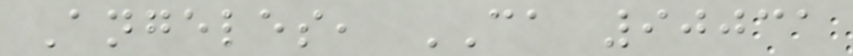Angeles, CA 90031
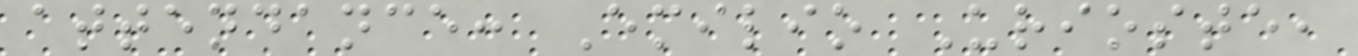attendance: Emilio Urioste,
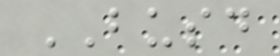BUSD
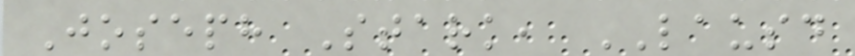Joseph Stark, LAUSD
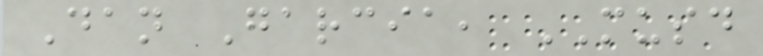Dan Garcia, MUSD
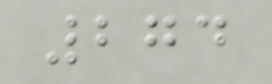274
